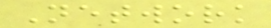Network
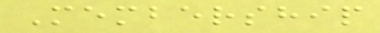Membership
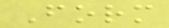Form
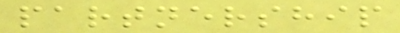partnership
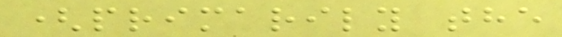(primarily the
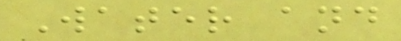Water and
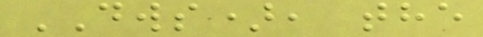DWS), the
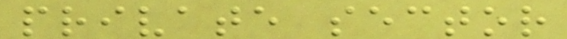private sector
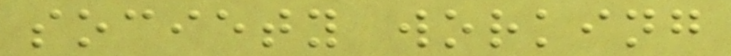society working
